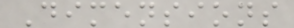Dimensions
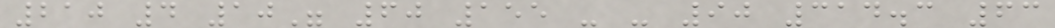210 4 10" 60 155 - - 90 314.3 63
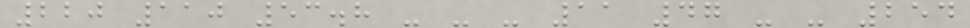220 110 53.8 - - - 11 47 - - 254
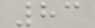83
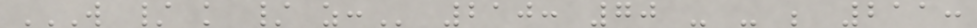W / K / Z: 210: 70 - - ; 211:
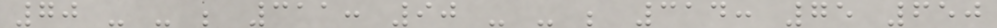70 - - ; 311: 90 - - ; 314: 75 650
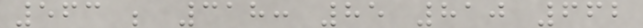563 ; 318: 85 810 662
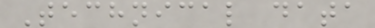Technical data
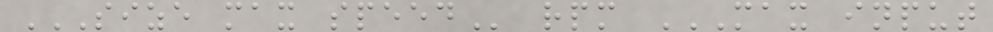SIZE MAX SPEED rpm MAX INPUT
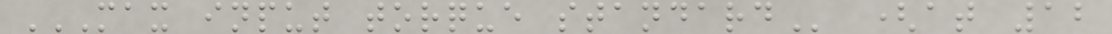MAX INPUT TORQUE STANDARD (at 12
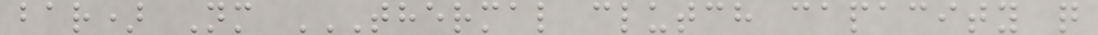bar) Nm THERMAL CLUTCH CAPACITY Q
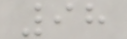98
